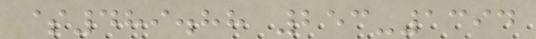$489.88 253-1394
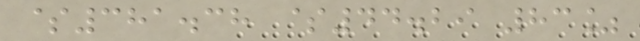$381.38 $44.29 83%
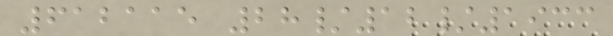612115 28/12/1933
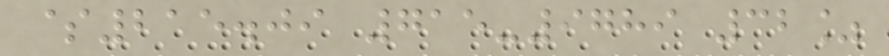$215.09 715-9789 32%
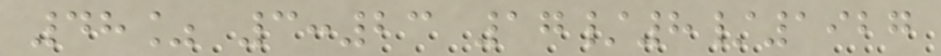48% 3:23 17/8/1927
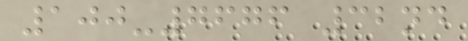100-7676 32nd
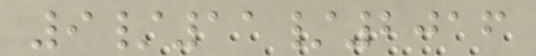9/11/2016
